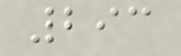293
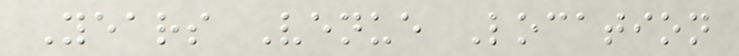Years Venue Location
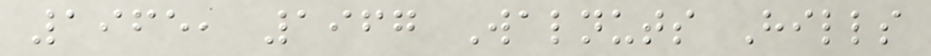1965, 1967 Walnuts Hills
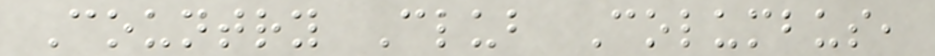Country Club Columbus,
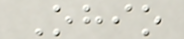Ohio
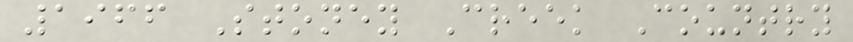1966 Stoney Creek Country
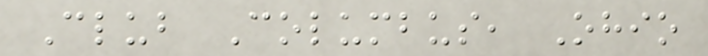Club Columbus, Ohio
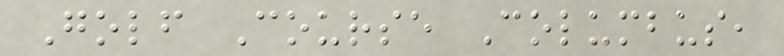Golf Course Columbus,
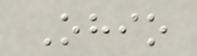Ohio
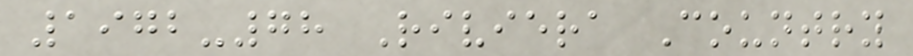1972-78 Riviera Country
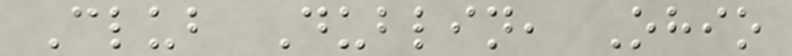Club Dublin, Ohio
